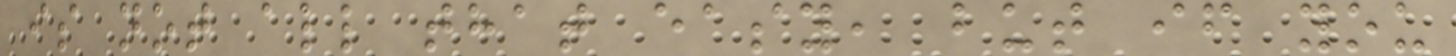is not all that easy, but if you
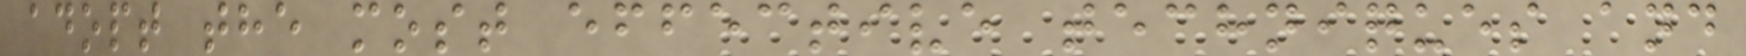adopt the most effective techniques and
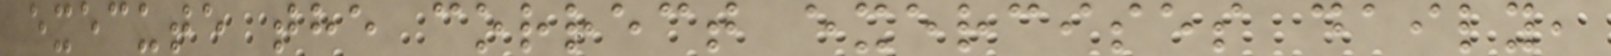execute the correct exercises daily,
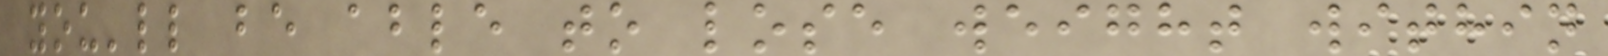you'll be able to lose weight within
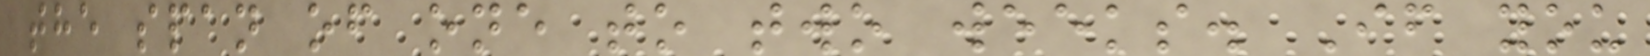the span of one to two weeks. If you
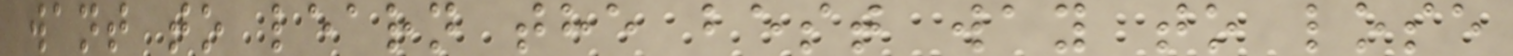want to learn the best way to lose
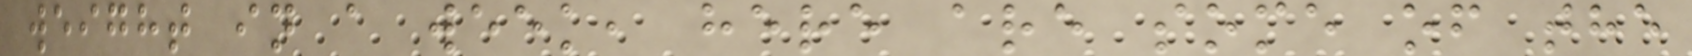weight in a week, here are some of the
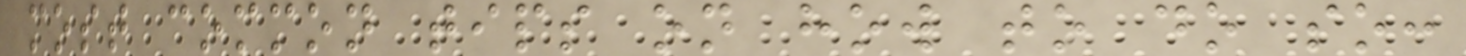most common tips on how to do so:
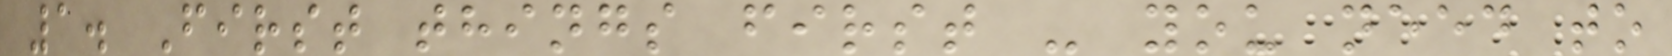1. First things first - you need to
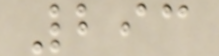293
